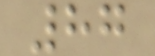87
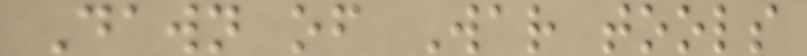Dawn of War tools
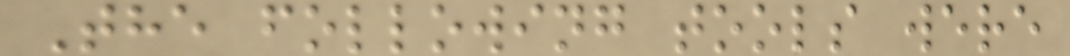The following tools were
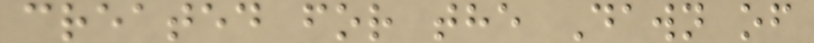created for the Dawn of
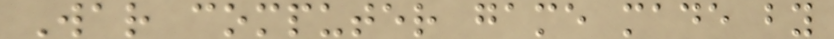War computer game made by
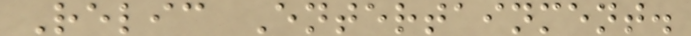Relic Entertainment.
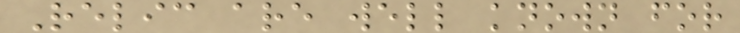Relic are well known for
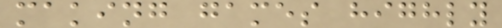making games highly
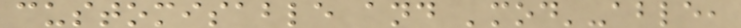customisable and 'mod'-able,
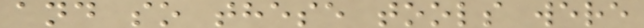and so these tools were
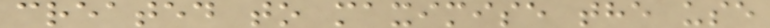created to maximise the use
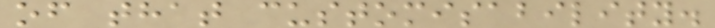of that customisability.
